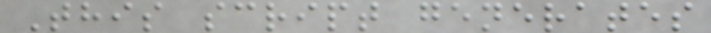This script generates
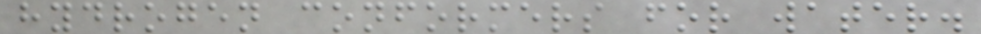hydrogen conformers for water.
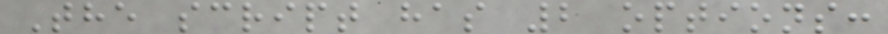The script has 2 options:
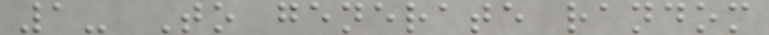1- To generate random
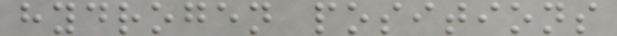hydrogen positions
